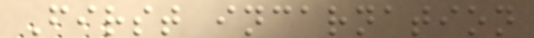First incarnation
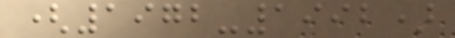(1972-1992)
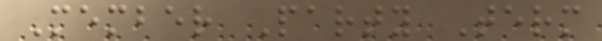Member Party Term
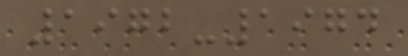1972-1974
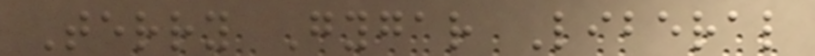Terry Gygar Liberal
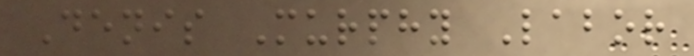Denis Murphy Labor
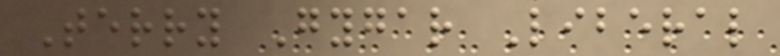Terry Gygar Liberal
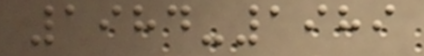1984-1989
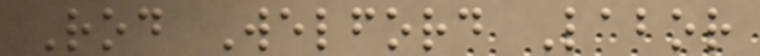Rod Welford Labor
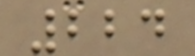224
